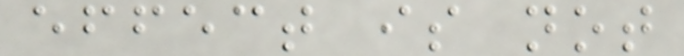effect is not
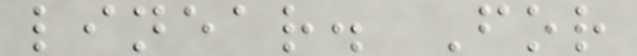linear. For
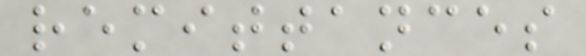remittances
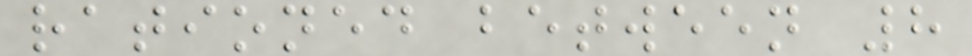rationed between 8
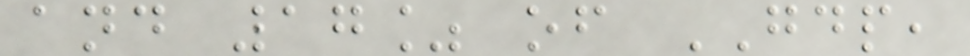and 17% of GDP,
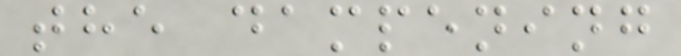the dampening
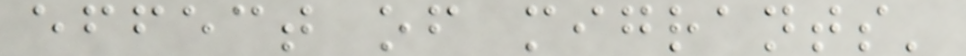effect of migrants'
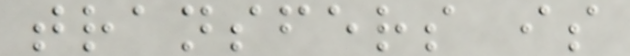transfers is
